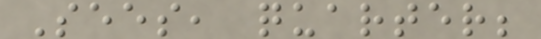Sees, quarter;
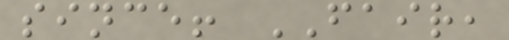since! FAIR,
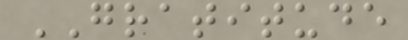GRATITUDE
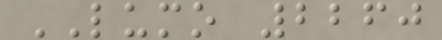LUMO 2260
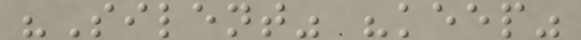"Silent" "keep"
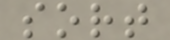sort
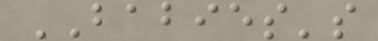BABIES's
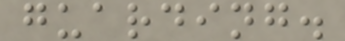guarding.
